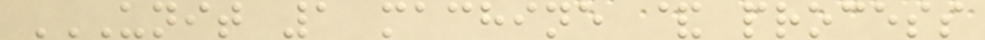UNIT 1 MACHINE & PROCESS
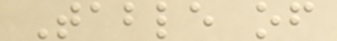Table of
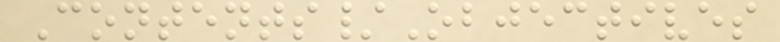Contents/Objectives
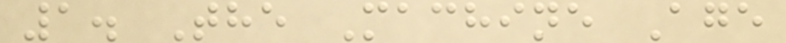1. The Machine Age
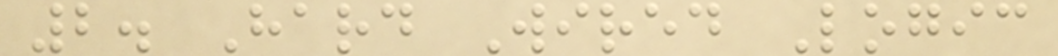2. Hard Wired Logic
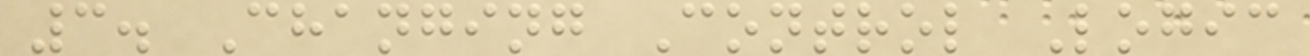3. Changing Control Logic
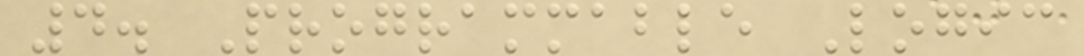4. Programmable Logic
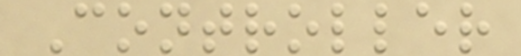Controller
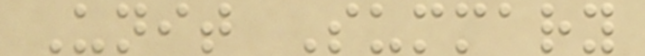Unit Summary
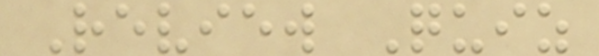Review Quiz
